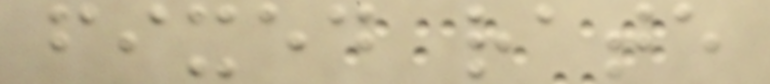fixed rate
